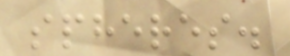spheres.
